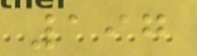197
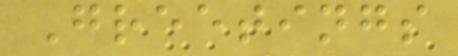Greetings
